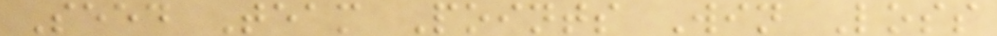Seed Team Points Win Loss
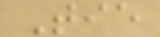Tie
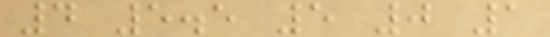4 5.5 5 0 1
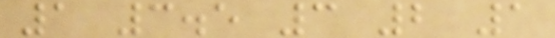1 3.5 3 2 1
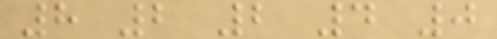8 2 2 4 0
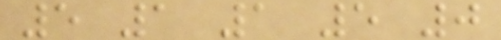5 1 1 5 0
